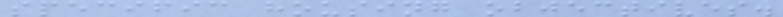specific housing objectives.
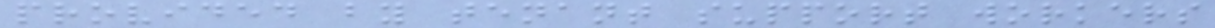provided by tenant support workers
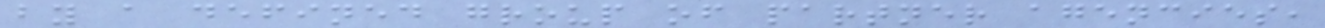by a defined group of partner agencies,
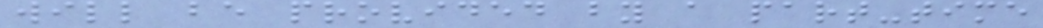will be provided by a part-time
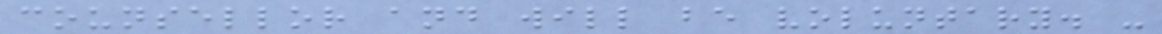counsellor and will be voluntary. -
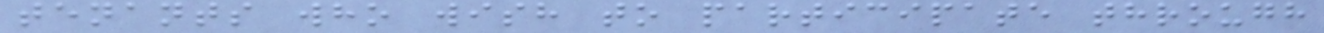tenants who wish to participate through
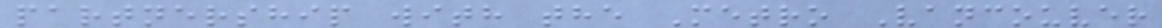partnership with the Metro Vancouver
